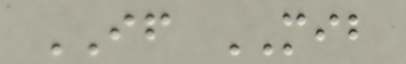IF MIB
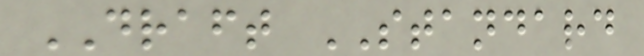DRAFT STANDARD
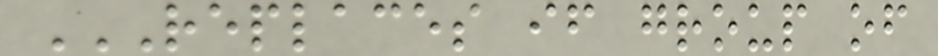REPLACES IF GROUP OF
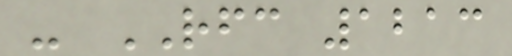- RFC 1213
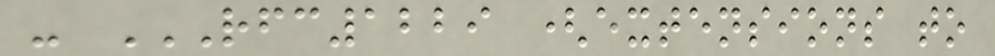- RFC1229 (EXTENSIONS TO
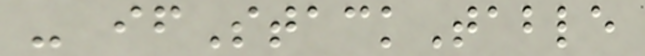- ifStackTable
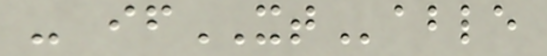- ifXTable
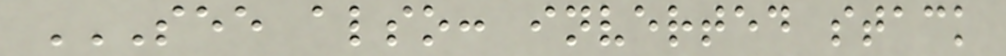SEE ALSO: INVERTED STACK
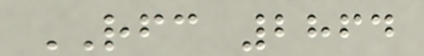RFC 2864
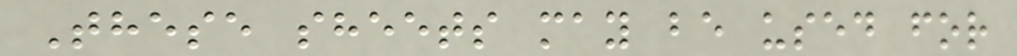These sheets may be used for
